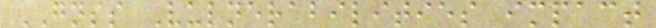GNSS Vulnerabilities impact
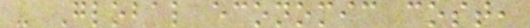- Global economic cost,
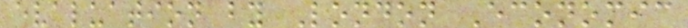evaluation by London Economic
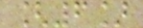[6]
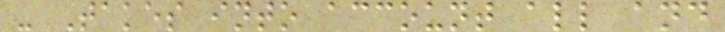- Takes into account all and
